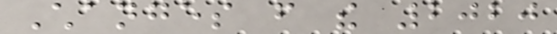Changes from the 2020
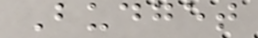Budget
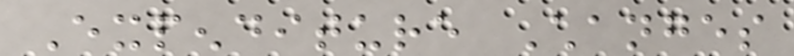Expenditure Changes
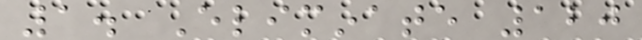1. Eliminate 120
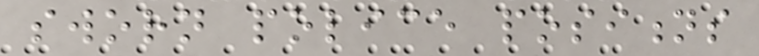sworn police positions
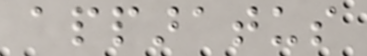apparatus
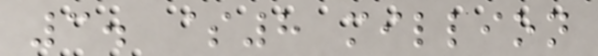3. $8 million
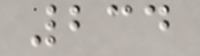234
